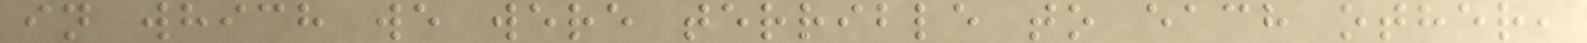in which we were terrible to each other,
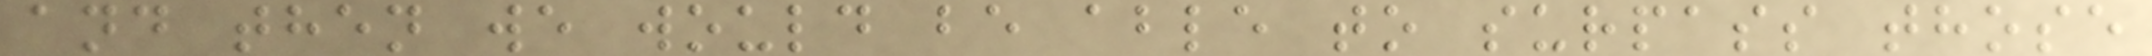and then we would be able to surpass those
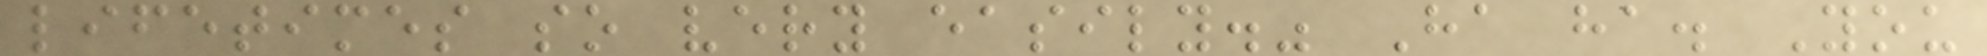lifetimes so very easily." Ha ha. You
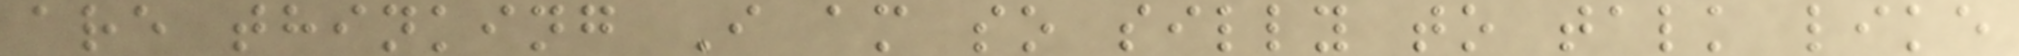are thinking I am so silly to talk like
